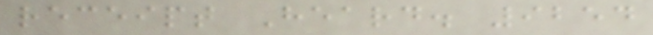receipt Heard. 9254
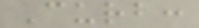Curb:
